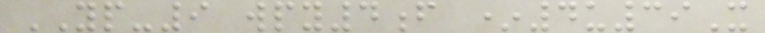YP-9 wpy4f *4u39X
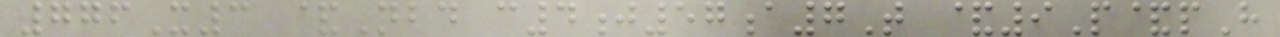776X3 &Nbd c4j57a7T &9P&pH
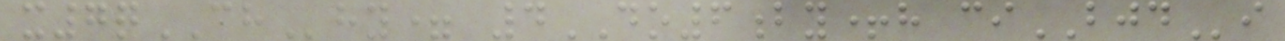x7qCHhy= 4DO6by+h ciBJDi
